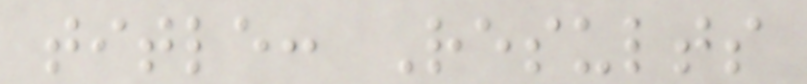title: Results
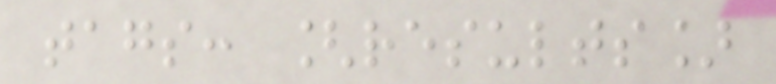tags: [results]
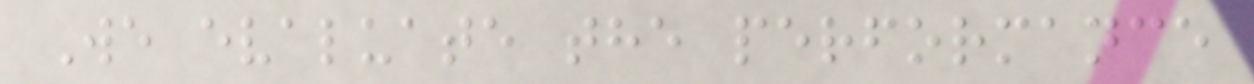We evaluate the performance
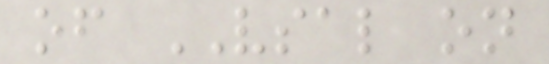of VSAL on
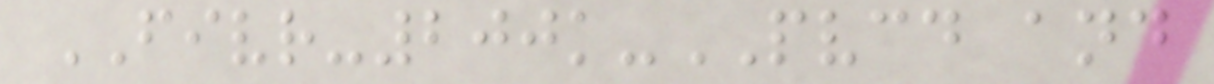FIVR-200k-PVCD and
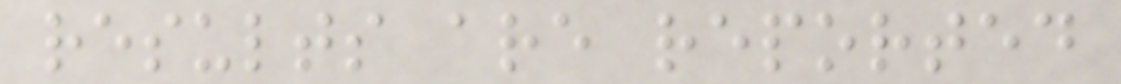results are reported
